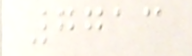7713
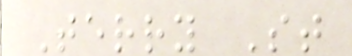Terry St
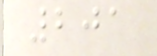201
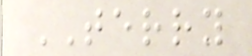TERRY
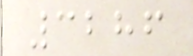3286
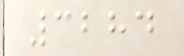3284
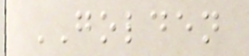GOLDEN
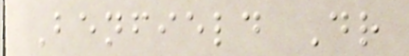Benfield Dr
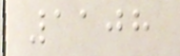1108
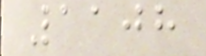1108
